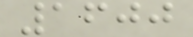1600
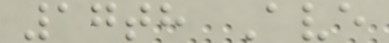17th Ave
